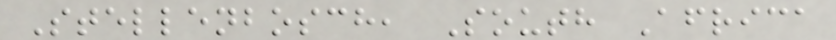Stellenbosch, South Africa
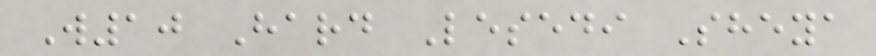W10 Hard Lesedi Sheya
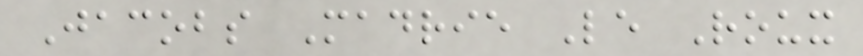Jacobs Madrie Le Roux
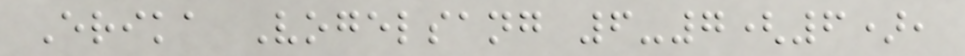Erika Vogelsang 6-7(6),
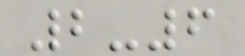2-6
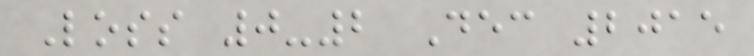Loss 0-2 Dec 2015
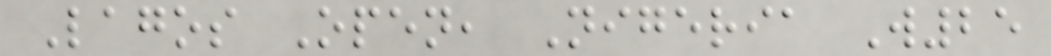Lagos Open, Nigeria W25
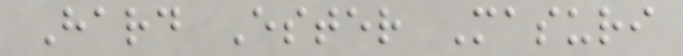Hard Ester Masuri
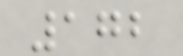172
